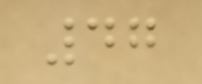47
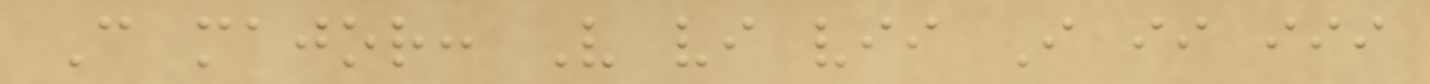C major: V vi vii I ii iii
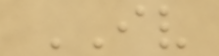IV
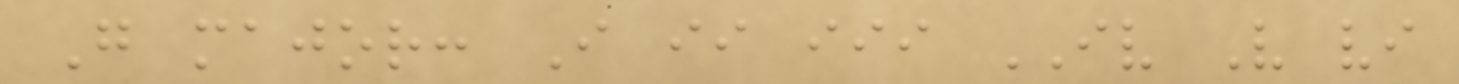G major: I ii iii IV V vi
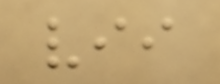vii
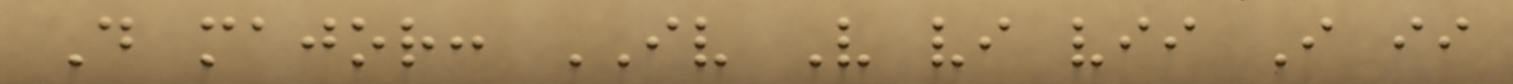D major: IV V vi vii I ii
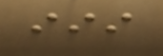iii
